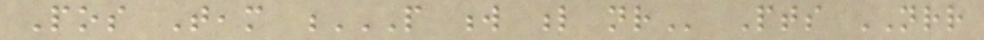Pos Team P W L NR Pts NRR
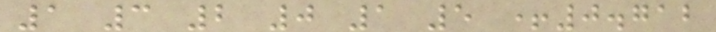1 3 2 0 1 5 +0.712
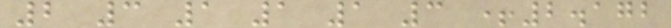2 3 1 1 1 3 +2.172
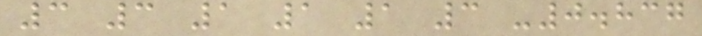3 3 1 1 1 3 -0.837
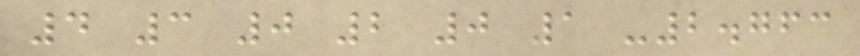4 3 0 2 0 1 -2.763
